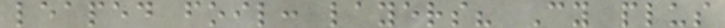leaped foil: layers? Cy plus
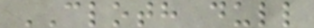CLOTH dull
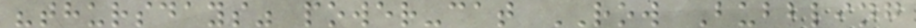"thursdays" power-cat ROW Bubbling
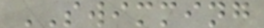SWIMMING
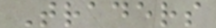Traders
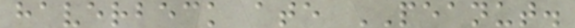haverbeck ate PEANUT.
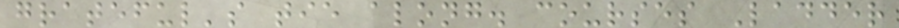grateful's tie along. courses Ladder
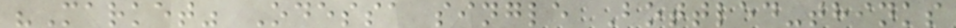"Market" Odessa single Bottled-thinks
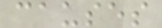causes
